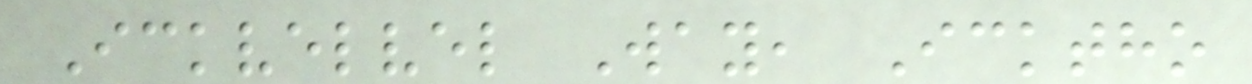Ickvelvel Way, Icktho
